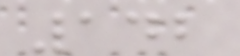142
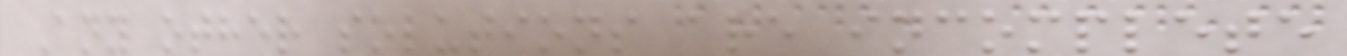Any other solutions are incomplete
